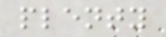plenty
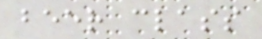beer class
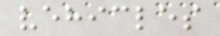vehicles
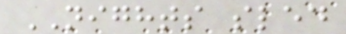NIGHTS sled
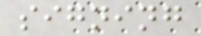signing
